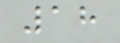18
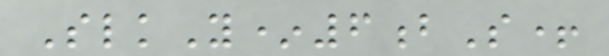SlkY*6bS+
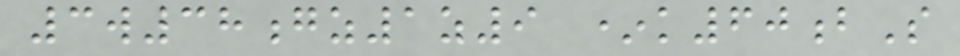3w38gz1z9 *k60bS
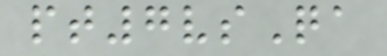pt7vsQa
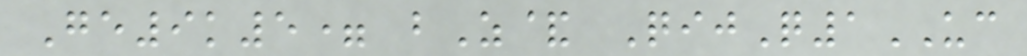Ge9k5= bZ& QijQ1UC
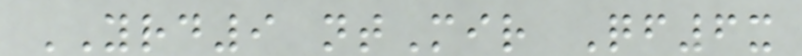YRD9 ntMir Qf6x
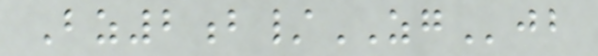Bz2b/ZGjb
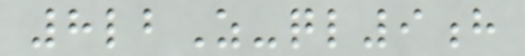8lbZ-ql9h
